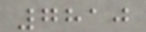7810
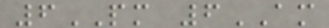6PM 6AM
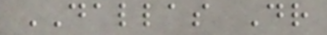DALLAS Dr
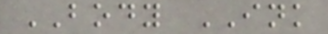BODY INK
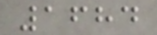1684
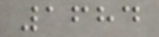1684
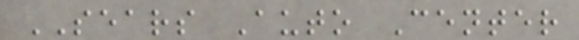SEARS Auto Center
